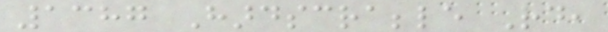1387 Hardscrabble Rd,
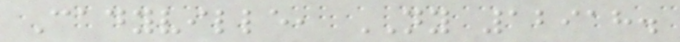Cadyville, NY 12918.
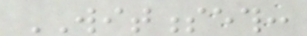WITNESSETH:
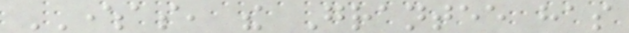WHEREAS, the Grantee has
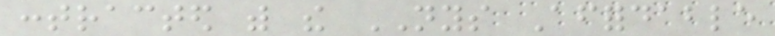contracted with the NYS Affordable
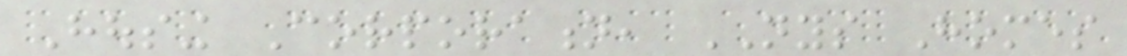Housing Corporation, NYS Homes
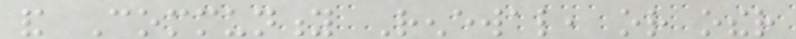and Community Renewal, or other
